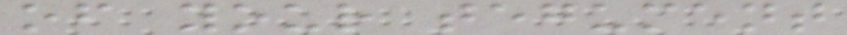of your tegument
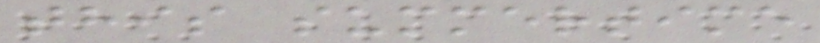this summertime
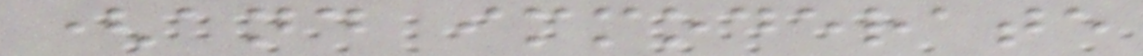(and immoderate
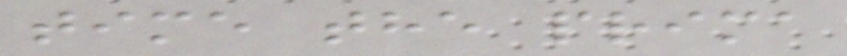time the prima
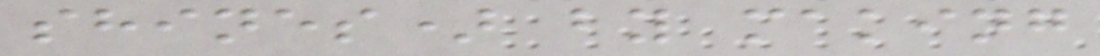shines) by making
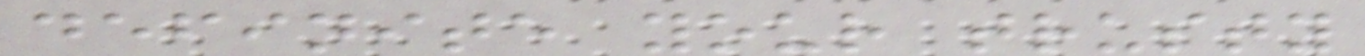definite your trusty
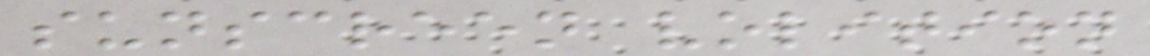sunscreen volition
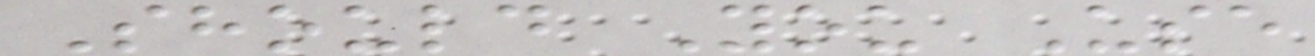Should You Use
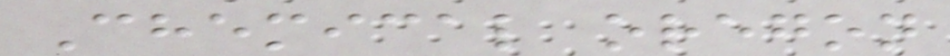Chemical oregon
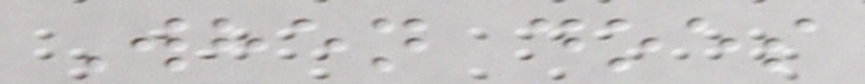When does
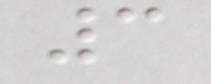3
